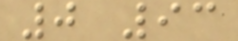0 93
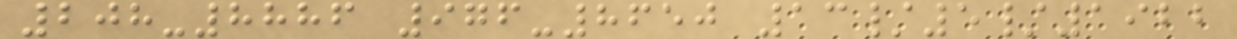208-8886 976-8650 13/5/1922
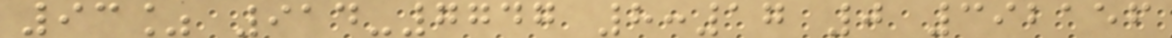93% 914-7747 8:17 0 392156
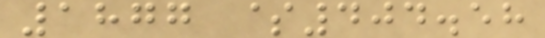1877 $404.58
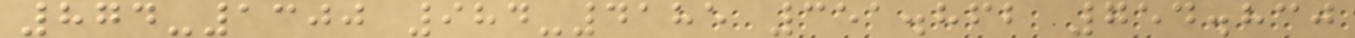874-1300 984-4185 351.862 754.830
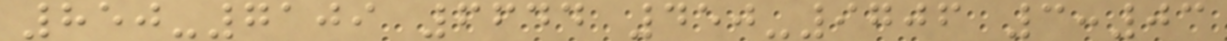850-7109 6644 450-9706 3:03
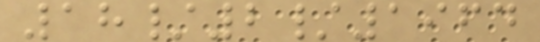18/2/1964
